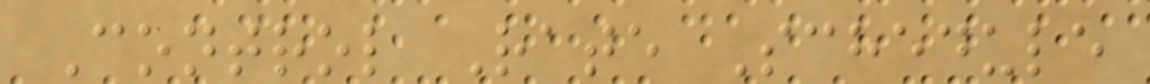Control Rate Schedule
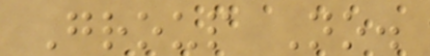Group No.
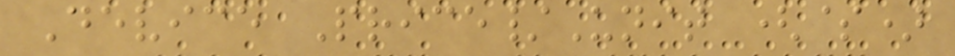Device Price/Unit ($)
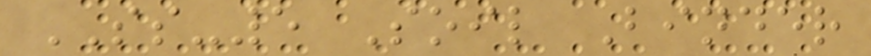SS-5 Soil Binder
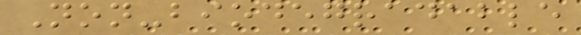Non-biodegradable
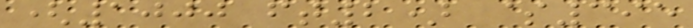(1000 ft2) $395
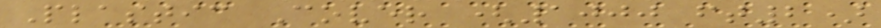Plastic Cover (1000 ft2)
